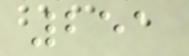251
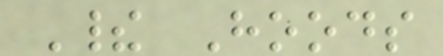Their Hoods
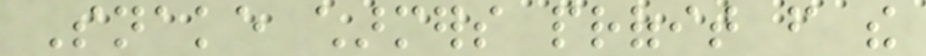Snake charmers profit from the
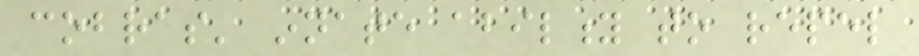cobras' innate ability to repel
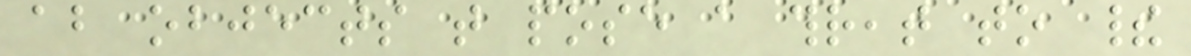about objects that pose a threat to their
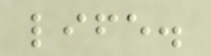life.
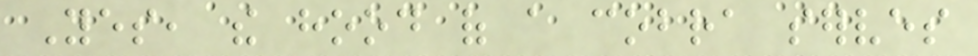Yes, the hood of a cobra serves
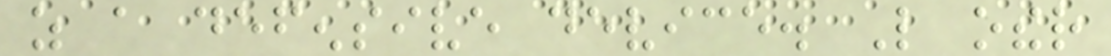as a defensive device. Like other
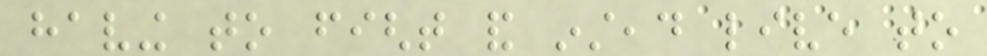having to fight and instead live to
